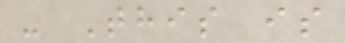- This is
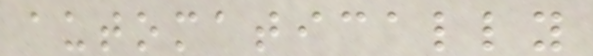automatically
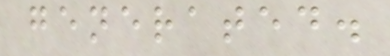generated.
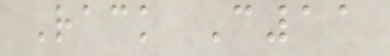Rack C11
